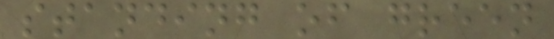standing of green
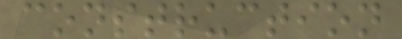construction
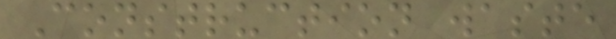Construction waste
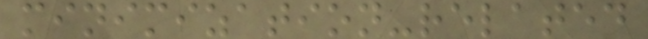minimization-related
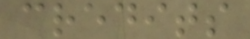credits
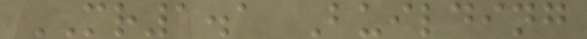MR1.1 Building
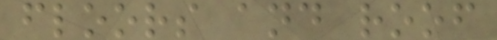floors and roof
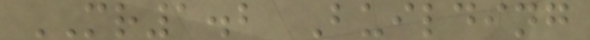MR1.2 Building
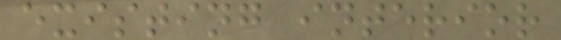existing interior
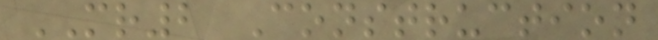MR2 Construction
